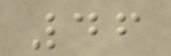46
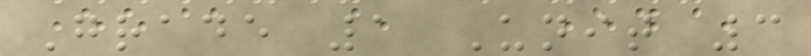Grade 1 Unit 3
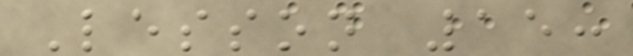Lesson 15:
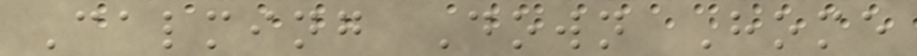Calming Down Home
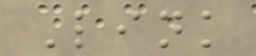Link
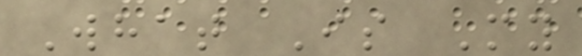What Is My
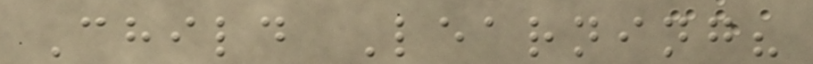Child Learning?
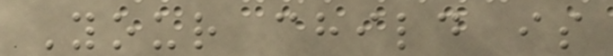Your child is
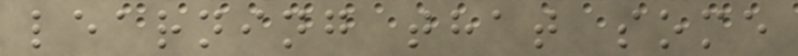learning that some
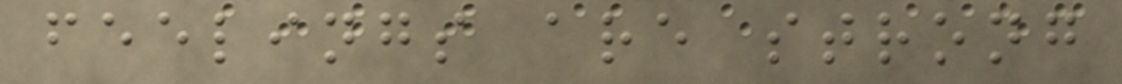feelings are strong
